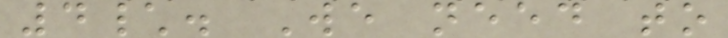4\. We need to
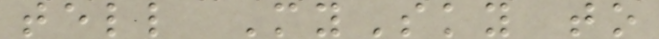tell MySky to
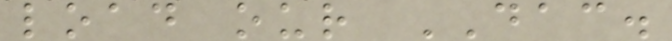load our DAC.
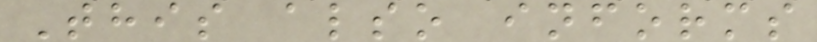This also informs
